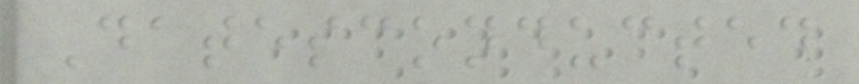Datesconducted
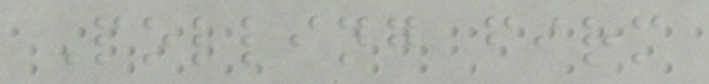Polling firm
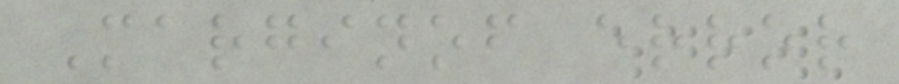Marginof error
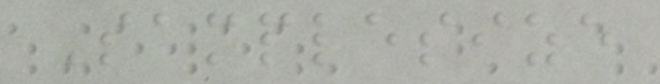Samplesize
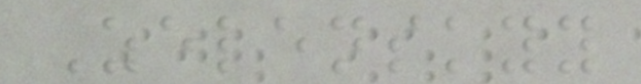Zelenskyy
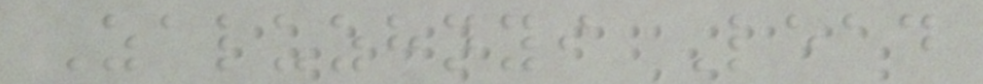Zaluzhnyi Lead
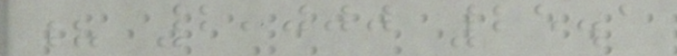? 2,000 25.1
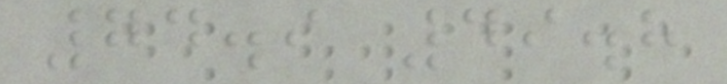74.9 49.8
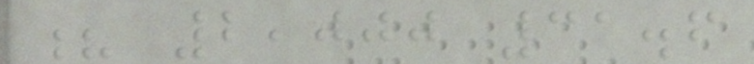? 2,000 31.6
